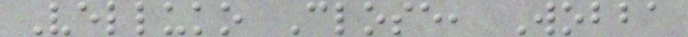Velluko Close, Wobba
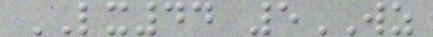LX44 5WZ
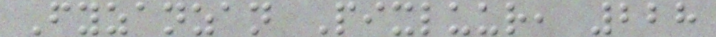Fyzanzan Pixluur, 228
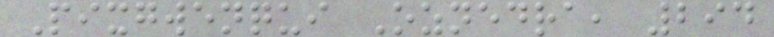Pixgwenqui Oznedra, 294
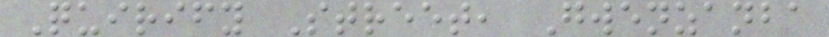Quirify Street, Gwenzanba
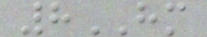8HM
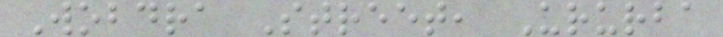Wobdra Street, Ururba
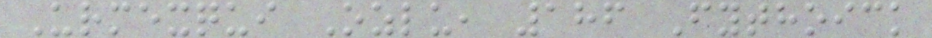Urmexqui Ozlu, 186 Fythoick
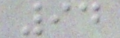94
